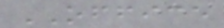OFFICE
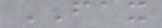FAX
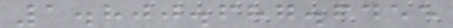1.800.687.6455
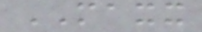MAXX
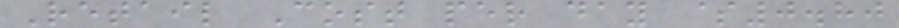Retail Cost per day $0.80
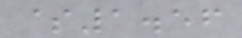$1.56
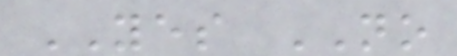YES NO
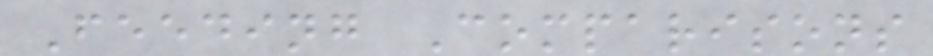Feeding Comparisons
